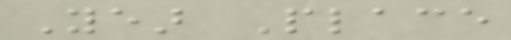Year Place
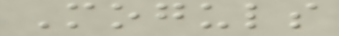Moguls
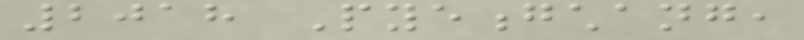2018 Pyeongchang,
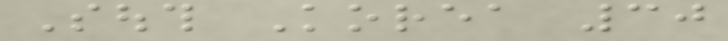South Korea 30
